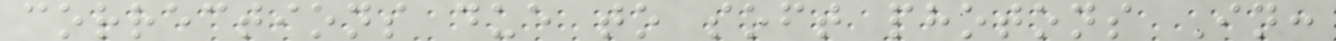corrections due to soft photons In:
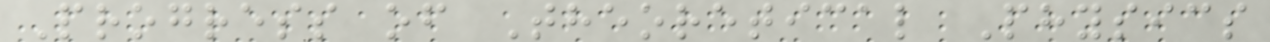Progress of Theoretical Physics
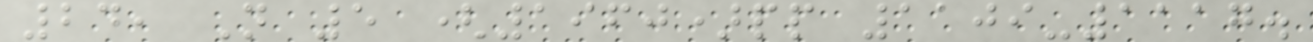24, N 5 (1960)pp 1109-1117.
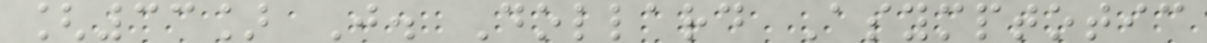[33] J. Dollard Asymptotic
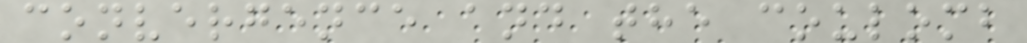convergence and the coulomb
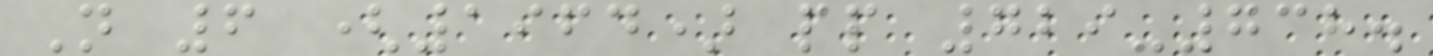N 6 (1964) pp 729-738.
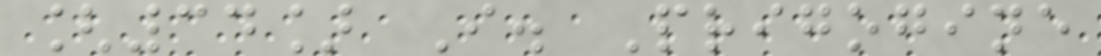[34] I. Prigogine
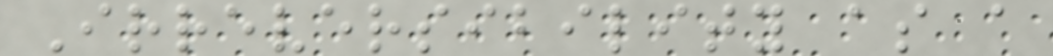Irreversibility as a
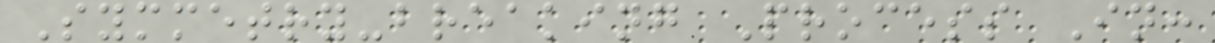Symmetry-breaking Process In:
